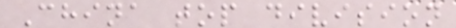China top division
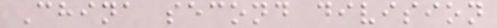China second division
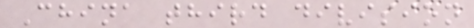China third division
